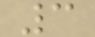3
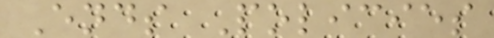Ends Policies
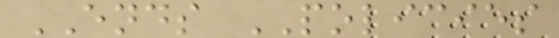ENDS POLICIES
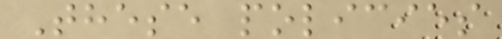These policies
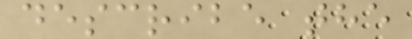describe the
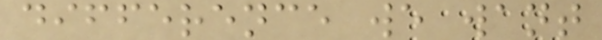difference we want
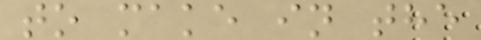to make in the
